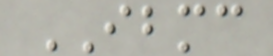IBMC
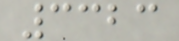3323
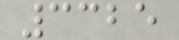3325
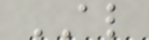AL
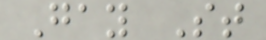Gay St
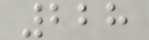228
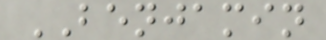BENJAMIN
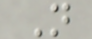N
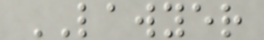LAWYER
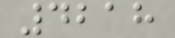4218
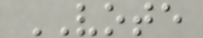VOTE
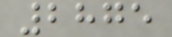2875
